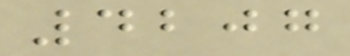4207
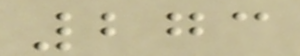273
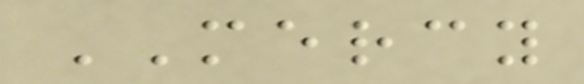MERCY
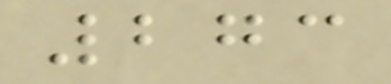273
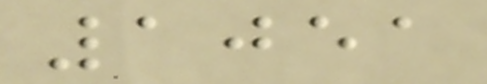1051
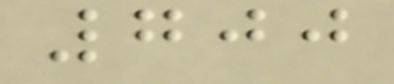700
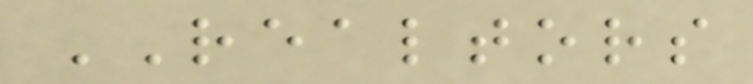REALTORS
